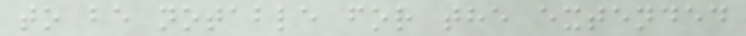to be notable for the extended
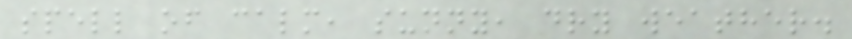spell of calm, sunny, dry weather.
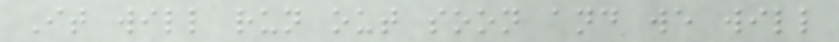It will run out soon and we will
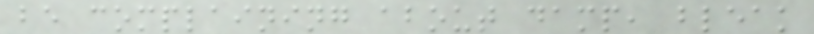be complaining about damp, bleak
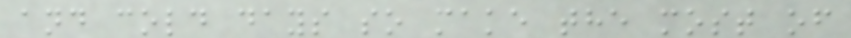and cold days so make the most of
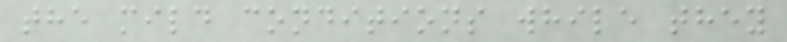the mild conditions while they
